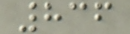836
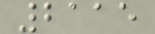2115
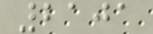2101
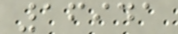16941
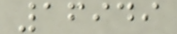16949
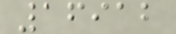16912
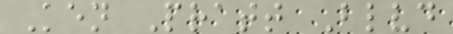Ken Pratt Blvd
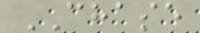CHASE
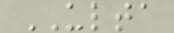ULTA
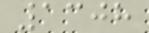1308
